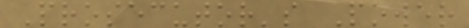Prosecutor's Power
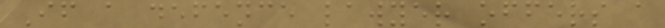If a defence lawyer offers a
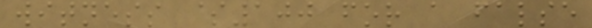witness $100 for a false
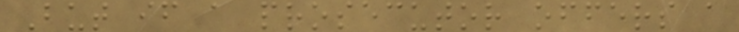But if a prosecutor offers a
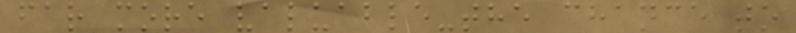far more valuable-the chance to
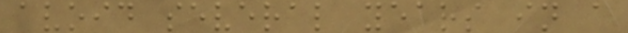avoid several years in a
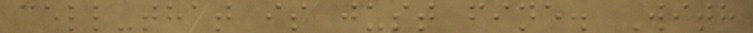cell-that is just fine. With
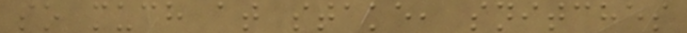so much at stake, snitches
